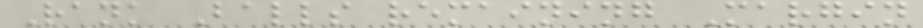Rank Balls remaining Margin
